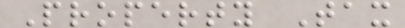Property Tax
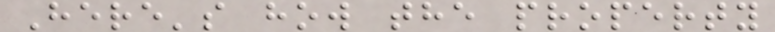Here's how the property
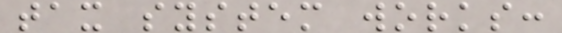tax system works:
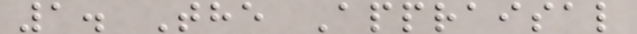1. The Appraisal
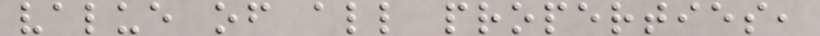value of all properties,
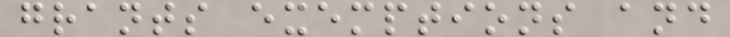grants exemptions and
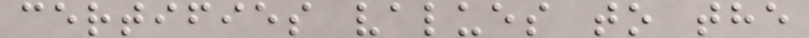certifies values to the
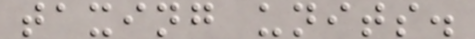taxing units.
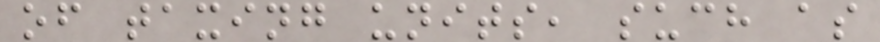of taxing units, such as
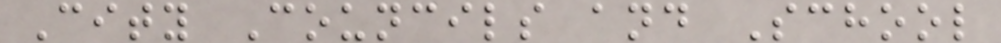City Councils and School
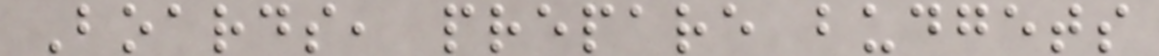Boards, prepare budgets
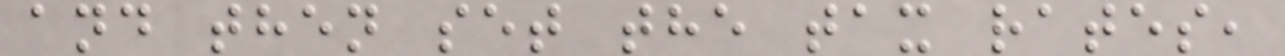and then set the tax rates,
